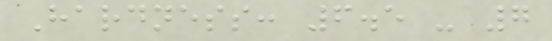Hardness: 6.5 - 7
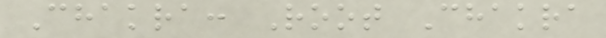Chakra: Root Chakra
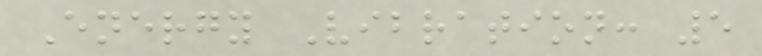Energy Vibration: 5
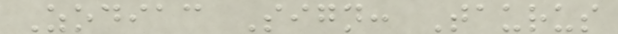Zodiac Sign: Taurus
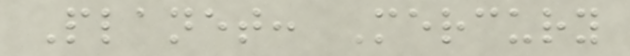Planet: Mercury
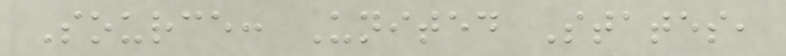Source: United States,
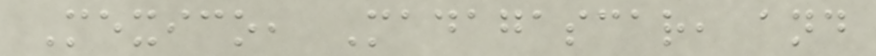Mexico, Madagascar, and
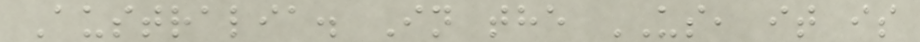Australia. In the US, it is
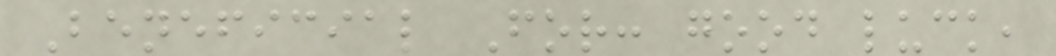Beneficial For: good luck,
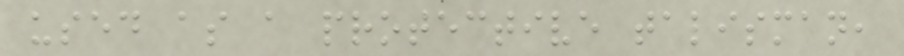used as a protective talisman,
